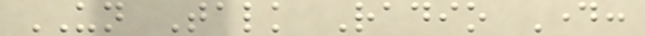UN Talk Radio Day:
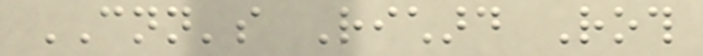CNN's Richard Roth
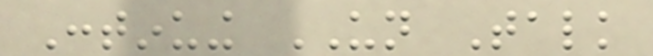Continuing UN Talk
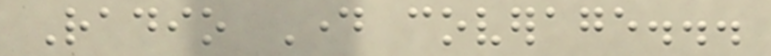Radio Day coverage...
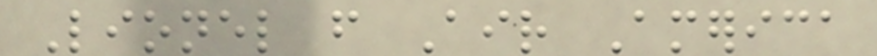Lionel from Air America
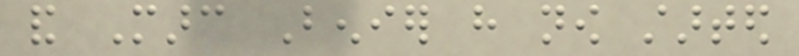and Marc Benier have now started
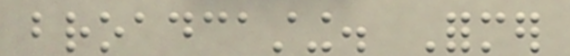broadcasting. Former
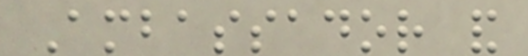Ambassador and
